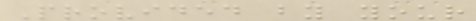Provided by your
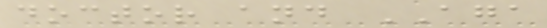doctor and AGA
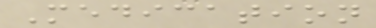Medication
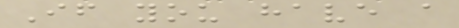If you have a
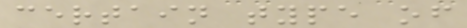certain type of
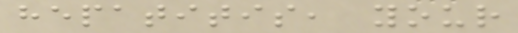hepatitis, your
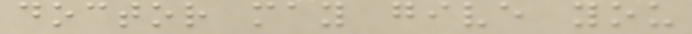doctor may give you
